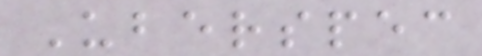Uberspec
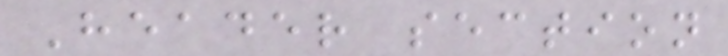Header section
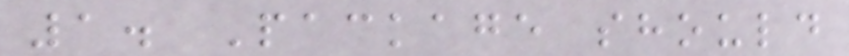1. Package should
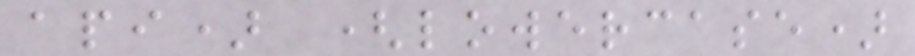api) (lowercase)
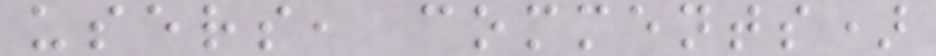users, comments)
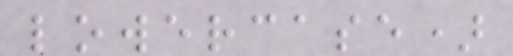lowercase)
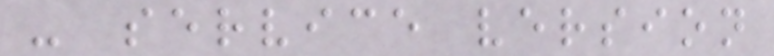- service version
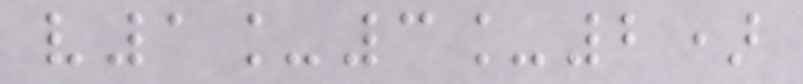v1_3_2)
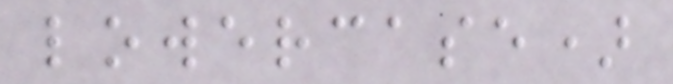lowercase)
